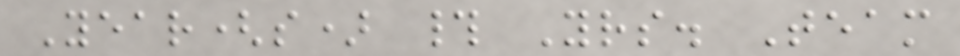Year(s) # Yrs. Team
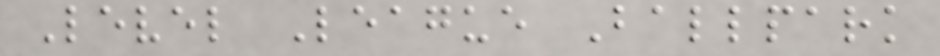Level League Ballpark
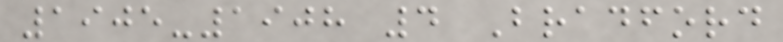1905-1908 4 Bradford
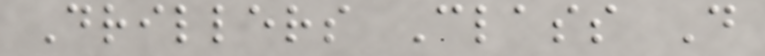Drillers Class D
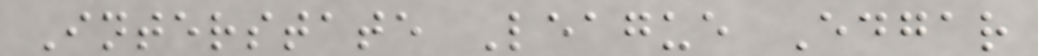Interstate League Edgar
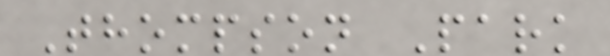Thompson Park
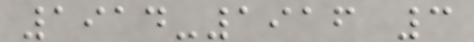1914-1916 3
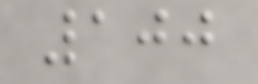100
